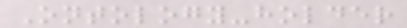Ontology-holder
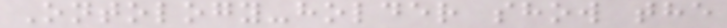Ontology-holder show the
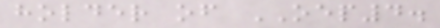holder of OEP4.
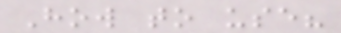How to use?
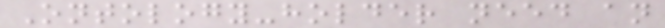Ontology-holder need an
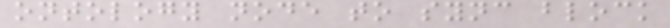ontology node to sync block
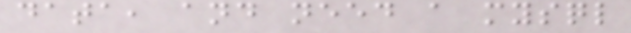data, and need a mysql
